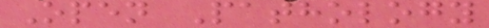Open Pathology
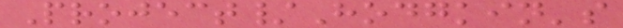Project/Hodgkin's
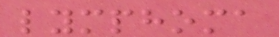lymphoma
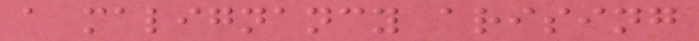a malignancy arising
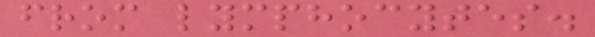from lymphocytes.
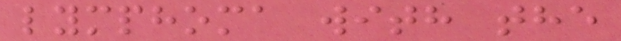lymphoma with the
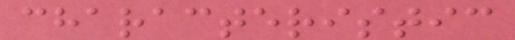characteristic
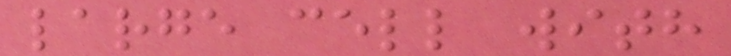large cell with
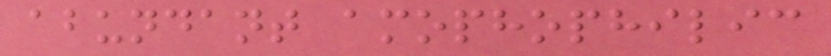abundant amophophilic
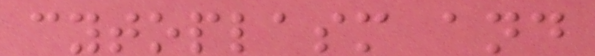cytoplasm and
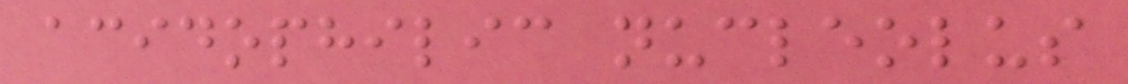acidophilic nucleolus
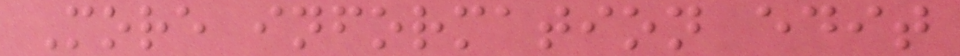More information edit
